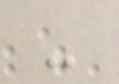-
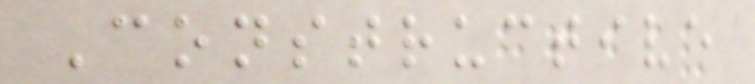Constructive
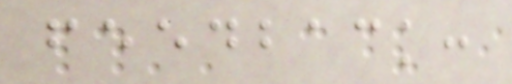feedback:
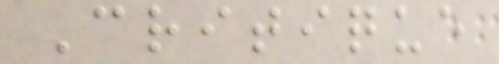Critique
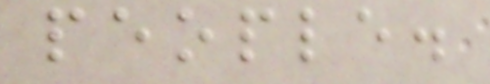people.
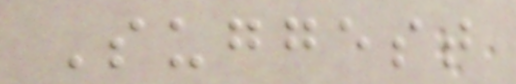Suggest
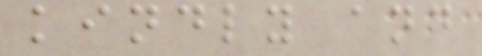kindly and
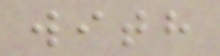with
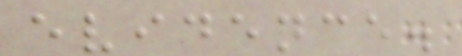evidence.
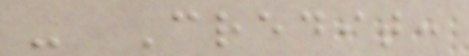- Credit:
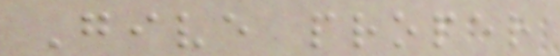Give proper
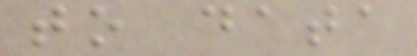to data
